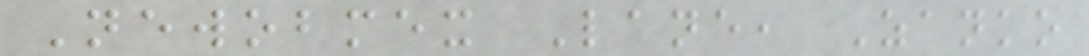Newobmex Lane, Zanko
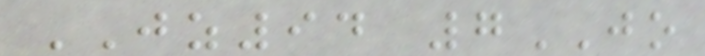JZ94 7JO
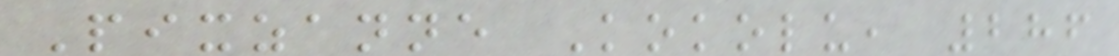Pixzanne Kokolu, 286
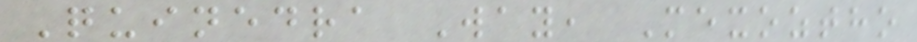Quinedra Way, Mexoztho
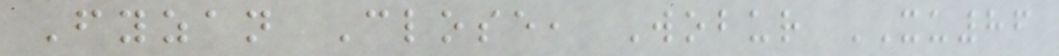Fyzan Close, Wobur XU86
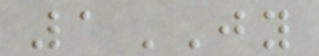1JY
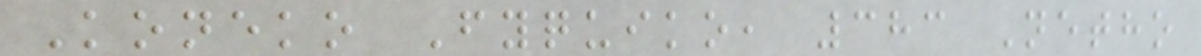Koneko Fyquiko, 383 Netho
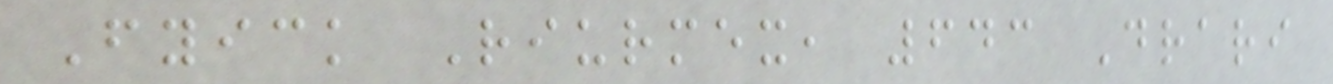Fyick Riurmex, 643 Drari
